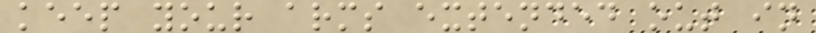keep your arms extended out in
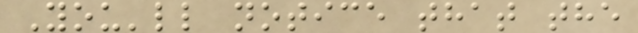You'll notice that the
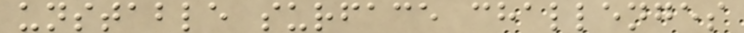unstable surface challenges
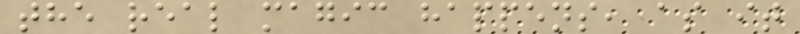the real magic happens, as it
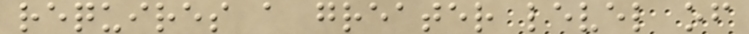requires a greater level of
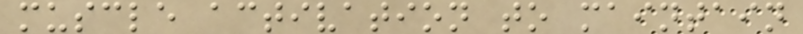muscle activation to maintain
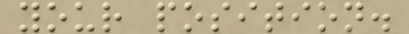your position.
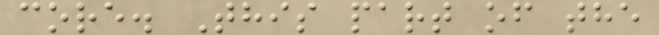core. This part of the
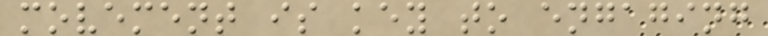movement is key to engaging
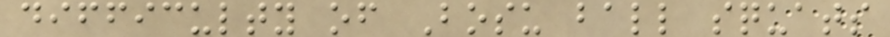difficulty of Bosu ball squats
